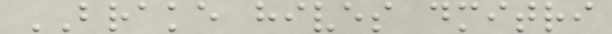BRAKE hives dmitri
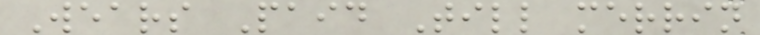Wears Paid Till merrin
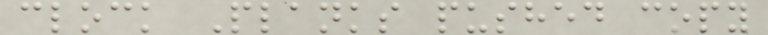clock Planks pushed copy
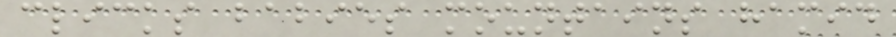clicks babies mountains hamid
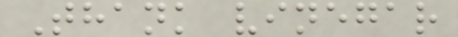Thank vinegar
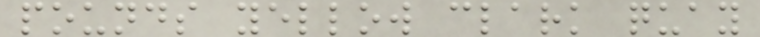pounds yellow clark quay
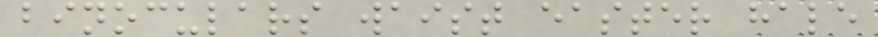binoculars waist easter hale
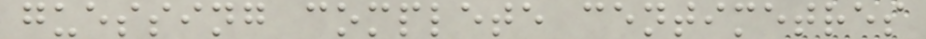guessing complete centimetres
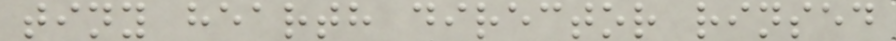tiny hearth director rinsed
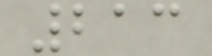213
